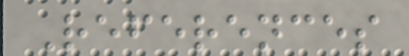References
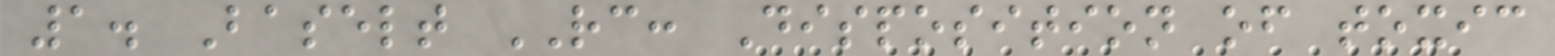1. Baselt RC: Disposition of toxic
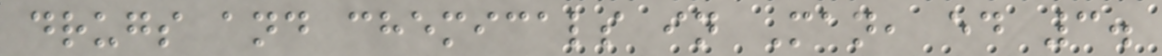drugs and chemicals in Man, ed 3.
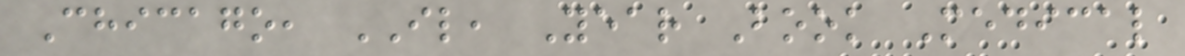Chicago, IL, Year Book Medical
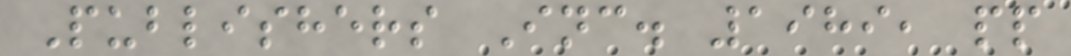Publishers Inc. 1989, pp
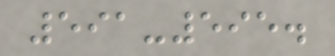591-595.
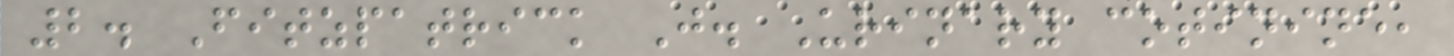2. Fitzpatrick J. Urinary cotinine,
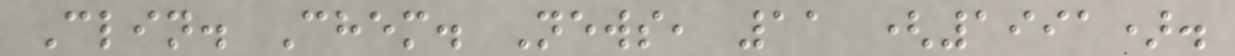Clin. Chem. News, 11 (1991).
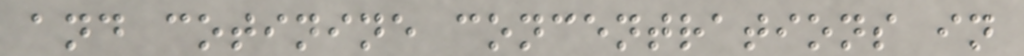and cotinine concentrations in
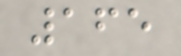165
